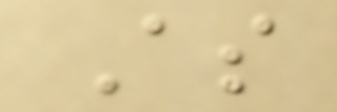As
